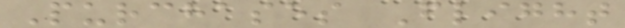Purchases Flight
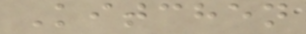Kitchen
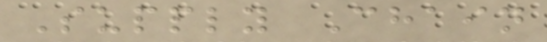Supply Chain
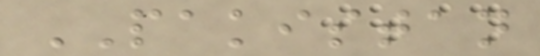PAKISTAN
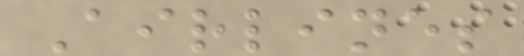Airlines
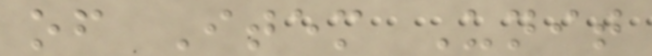of Item Unit
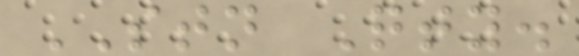STN Qty.
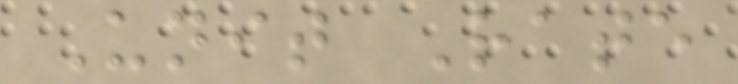Unit Rate
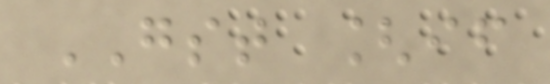GST [if
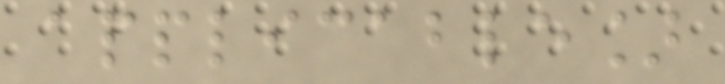applicable]
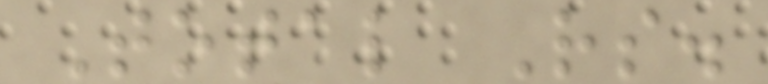Total Rs.
